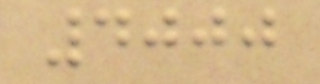4000
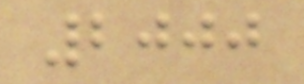2000
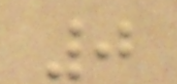0
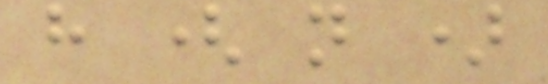h ( n )
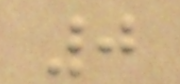0
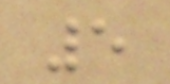5
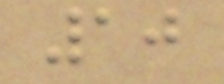10
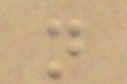n
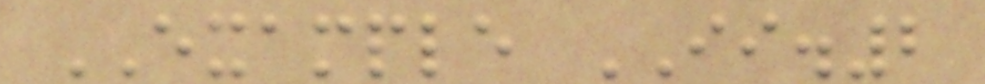EXAMPLE II.2
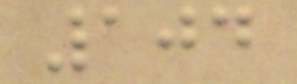104
